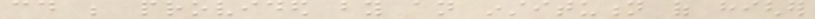could be provided by an institution of higher
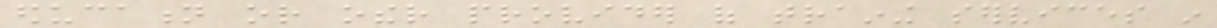education or other provider of training services in
